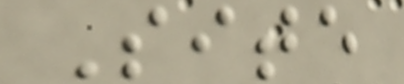Site
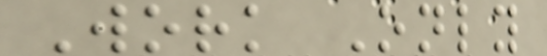Work Only
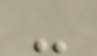-
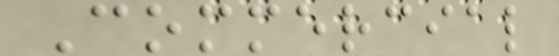Commercial
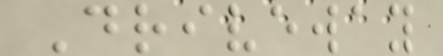Driveway
